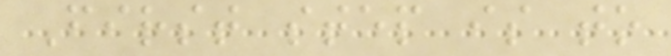First step is to
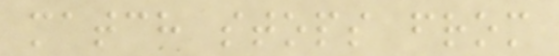match stops from
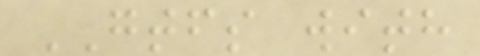GTFS with
